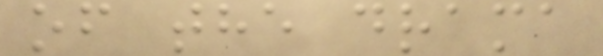of the drama
